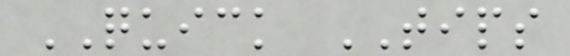QUICK TIPS
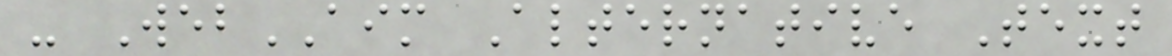- WebAIM Alternative Text
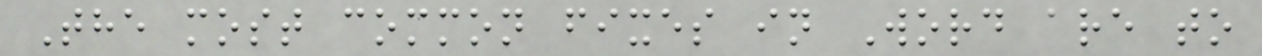The most common fixes in Word are to
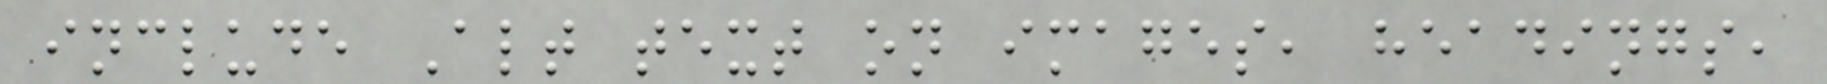include Alt text on images, headings,
